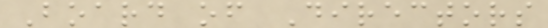Board of Directors
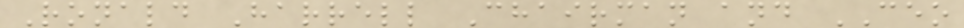Ronald Harrell Chairman and CEO
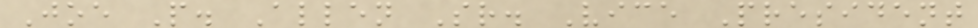Joe P. Allen Sr. Vice President
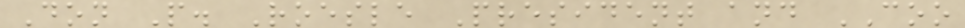Don P. Roesle President and COO
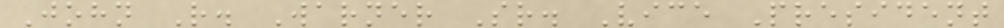John R. Warner Sr. Vice President
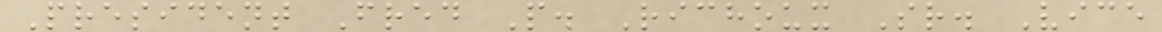President Fred P. Richoux Sr. Vice
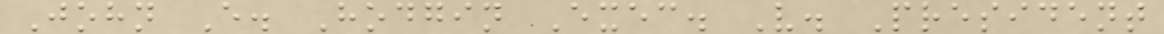John E. Hodgin Exec. V. President
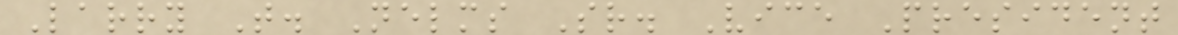Larry T. Nelms Sr. Vice President
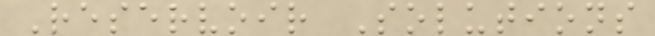Reservoir Solutions
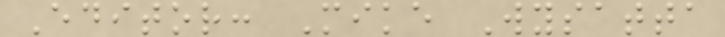Editor: Mike Wysatta
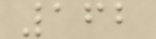162
